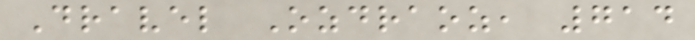Dravel Ozdraoz, 714
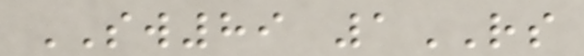SW89 1RS
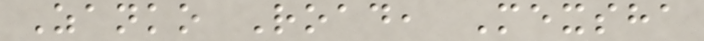Zanko Road, Mexsha
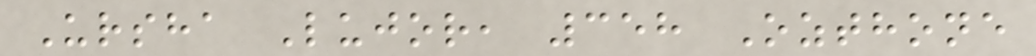Ursha Lujor, 358 Ozthone
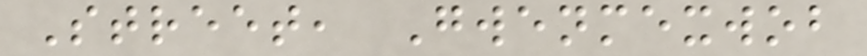Street, Gwenmexwob
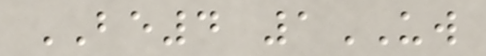BE4 1UW
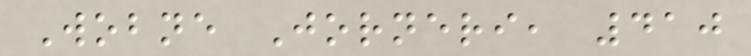Wobne Jorneri, 410
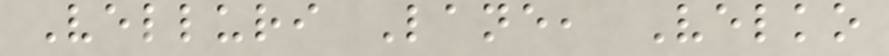Velluri Lane, Velko
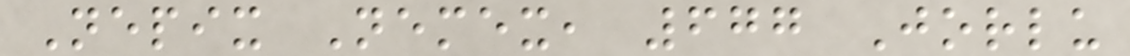Nepix Nemex, 677 Jorlu
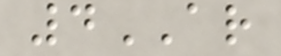4AR
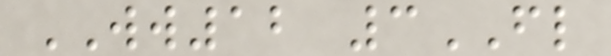WW12 3FL
